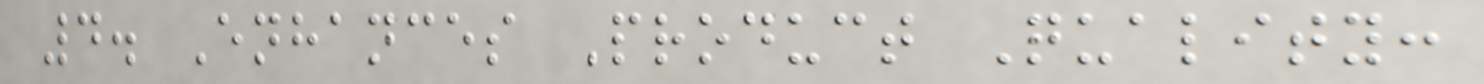4. Enhances Product Quality:
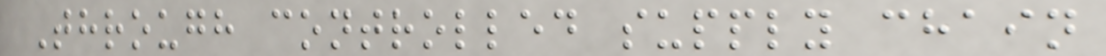Through controlled supply chain
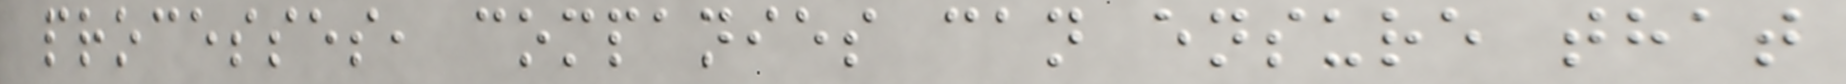processes, companies can ensure that
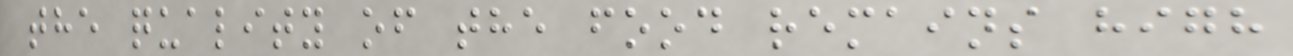the quality of the food remains high
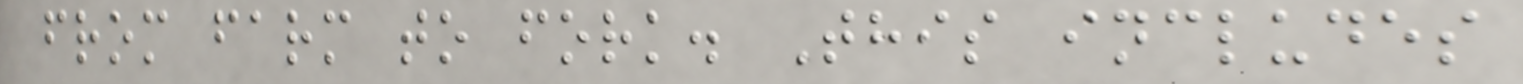from farm to fork. This includes
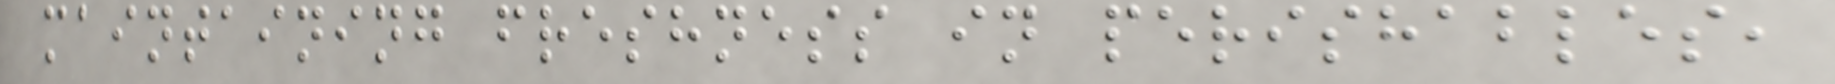maintaining freshness in perishables,
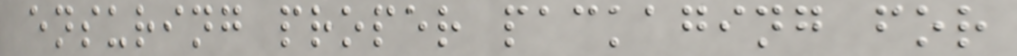ensuring proper packaging for
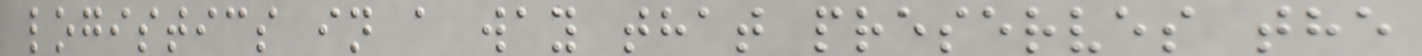logistics in a way that preserves the
